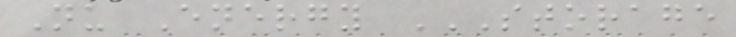Nu Energy STORAGE
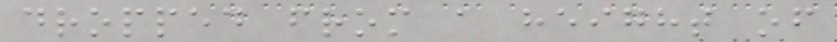dropped from a height of
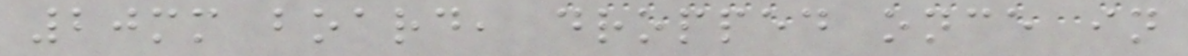20mm board, dropped once in
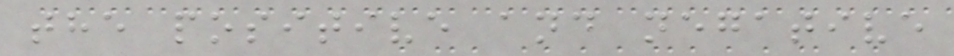the positive and negative
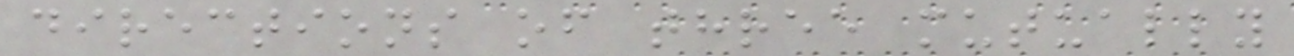directions of three mutually
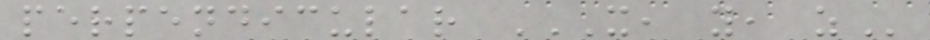perpendicular X, Y, Z
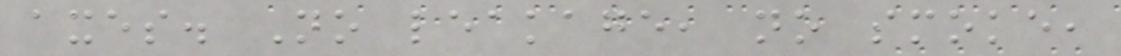axes. No leakage, no smoke,
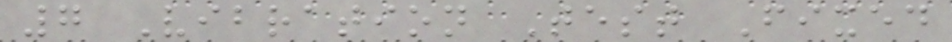7 Vibration Test Fixed
